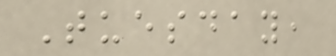Tuesday,
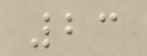23
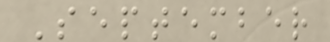September
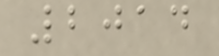2014
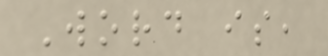Word is,
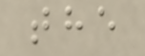the
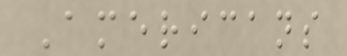Americans
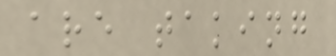are taking
